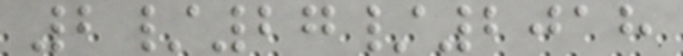2/27/2018
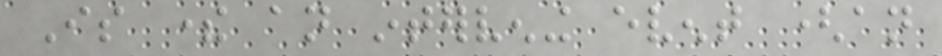Is there an intervening event (an
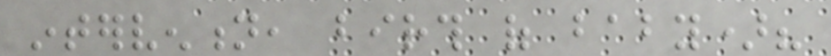intervention, birth of baby)?
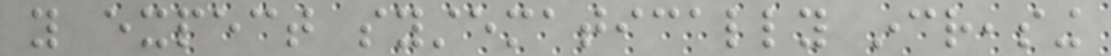you expect systematically increasing
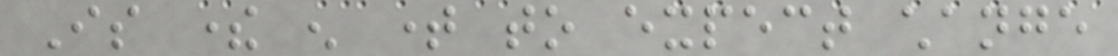Is there enough time to expect change
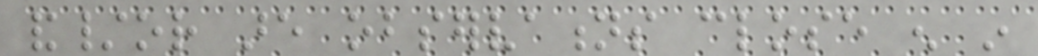and/or are observations close enough in
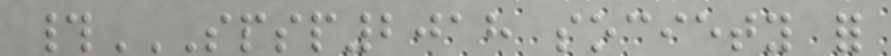#SPSP2018 SOCIETY FOR
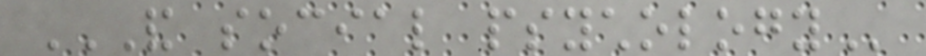AND SOCIAL PSYCHOLOGY
